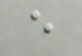e
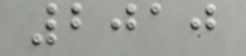2010
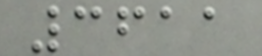3611
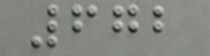672
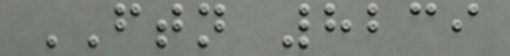FTN 8239
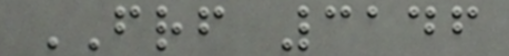FRF 3146
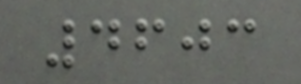4603
